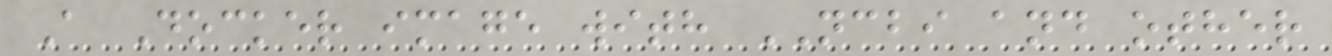A Docker image with NCBI and other
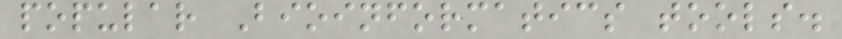popular Bioinformatics tools.
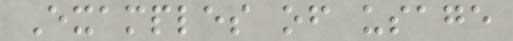Examples of usage
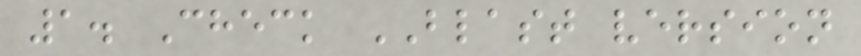1. Check BLAST version
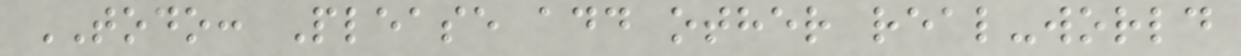TODO: Please add other real-world
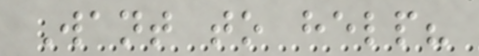Want to help?
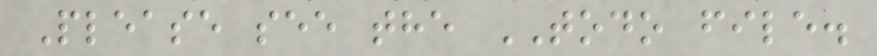Please see the TODO file.
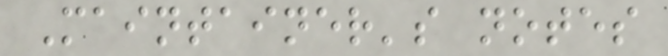Maintainer's notes
